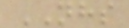NHS
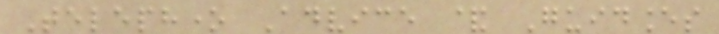Telephone Advice & Guidances
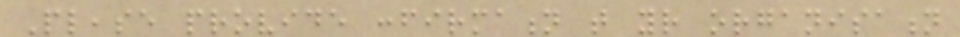Please provide confirmation that your organisation
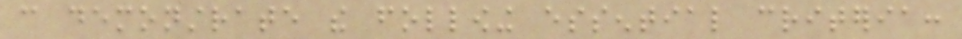can demonstrate the following essential criteria:
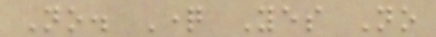No. Question Yes No
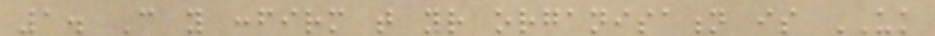1. Can you confirm that your organisation is UK
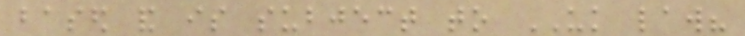based and is subject to UK law?
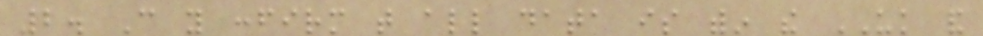2. Can you confirm that all data is within the UK and
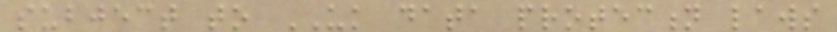subject to UK data protection laws
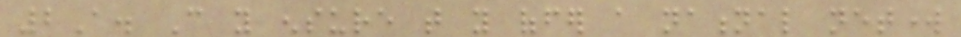2A. Can you ensure that you offer a national network
